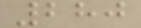280
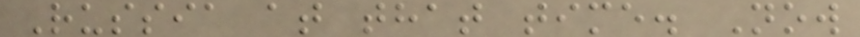Russia at that time. Now
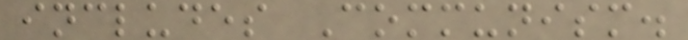includes Communism.
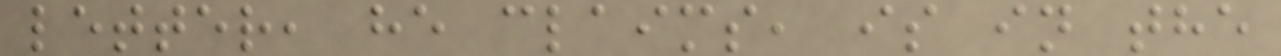letter, he claims, is in the
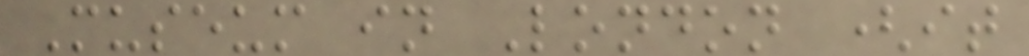Museum in London (it
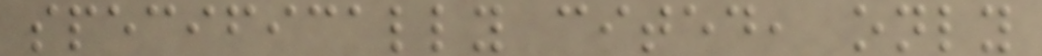specifically cited, only
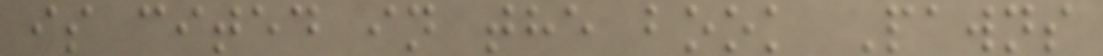is cited in the book Pawns
